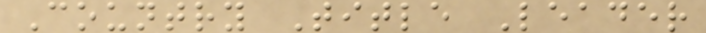Country Title Leader
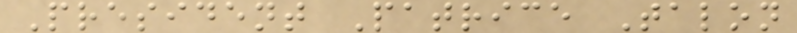President Patrice Talon
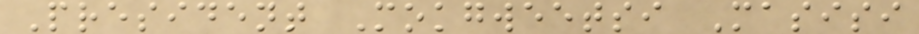President Mokgweetsi Masisi
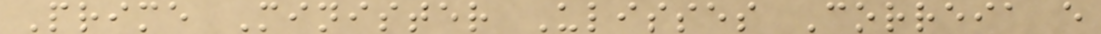Prime Minister Ulisses Correia e
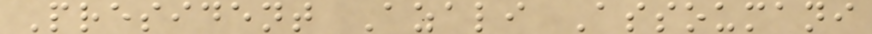President Azali Assoumani
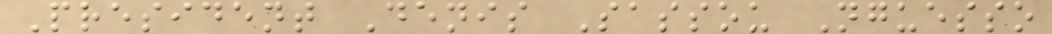President Denis Sassou Nguesso
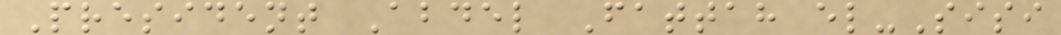President Abdel Fattah el-Sisi
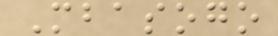Mbasogo
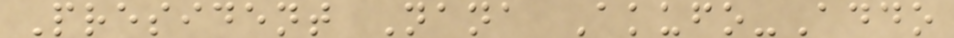President Nana Akufo-Addo
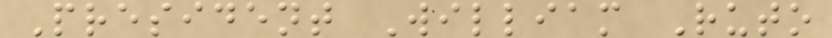President William Ruto
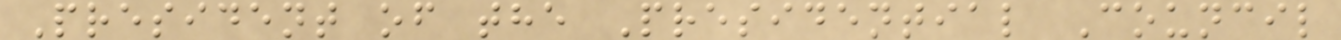President of the Presidential Council
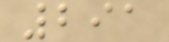291
